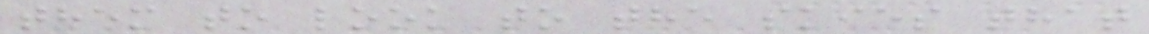them to look to the skies that
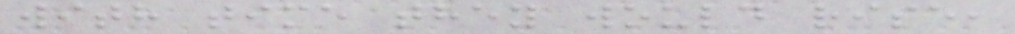with time they would rise,
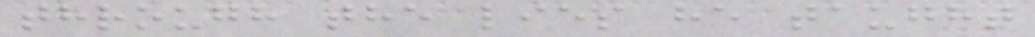through the lies he taught
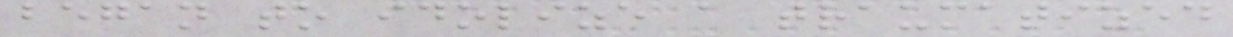began to idolize a traumatized
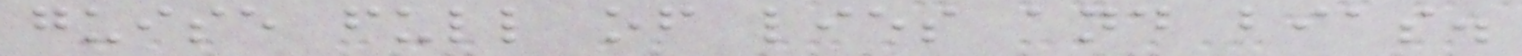guise full of lies and bias.
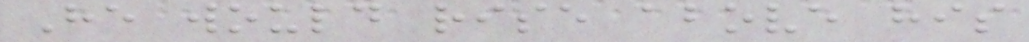He would rise above his
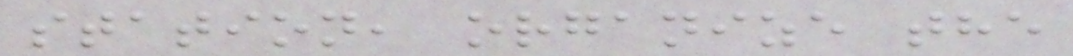station, organize the
